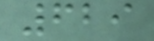629
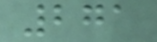271
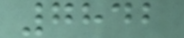7842
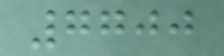7700
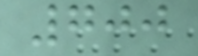700
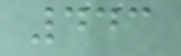443
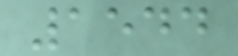1544
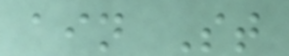ain St
